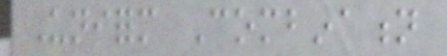Uniform Combination
